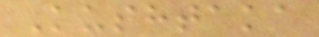Kushtaka
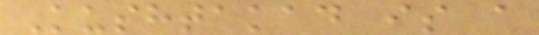Kushtakad is a
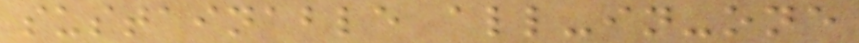sustainable all-in-one
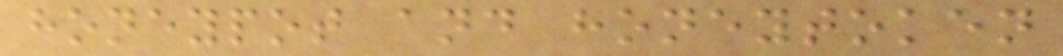honeypot and honeytoken
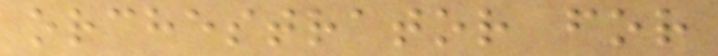orchestrator for
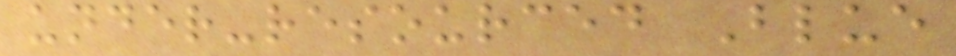under-resourced Blue
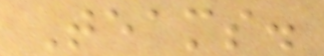Teams.
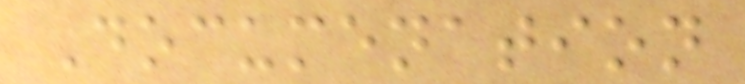Documenation
